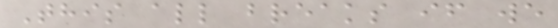This all breaks if we
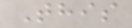This
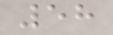58
